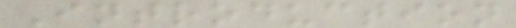Introduction
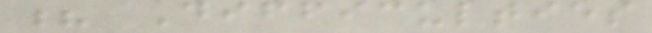? Difficulties
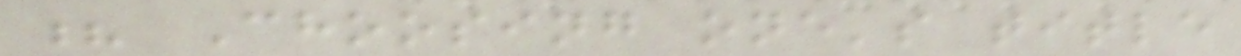? Choosing one's title
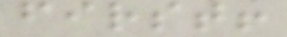first!
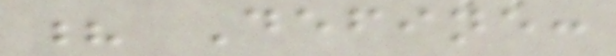? Define:
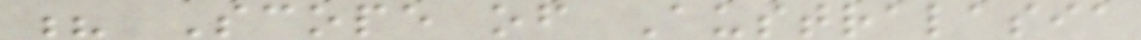? Scope of Australasia
